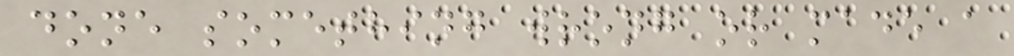done something wrong or made a
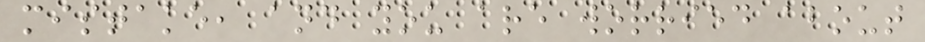mistake, and you are worried about
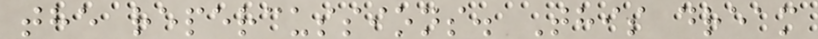the repercussions. This dream
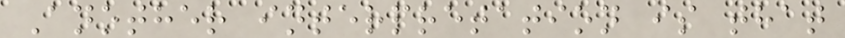Another interpretation is that
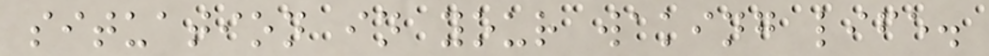situation in your waking life.
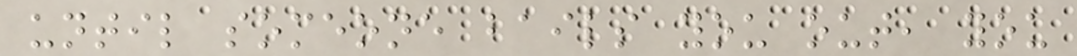until someone bails you out, you
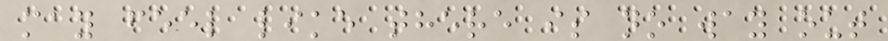may feel like there is no way out
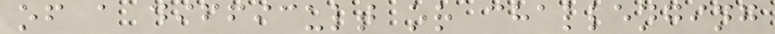of a difficult or challenging
